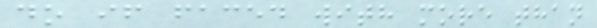do if faced with more than
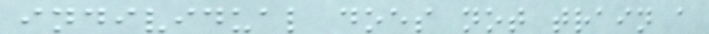individual does not train a
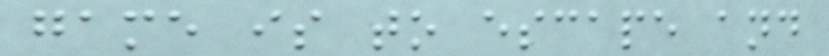game is to escape and
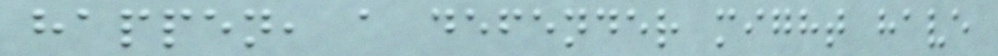happen, a defender might have
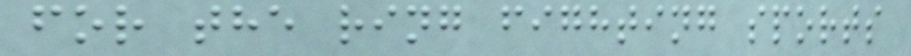for the ring fighting sports
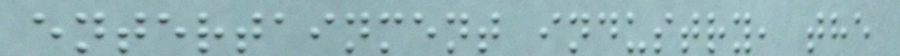entertainment industry, the
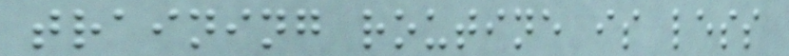training routine is less
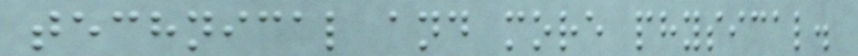technical and more physical.
